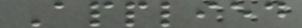Applied
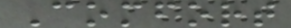Comfort
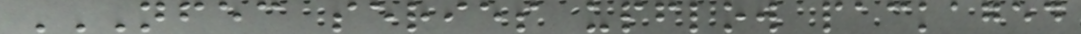NFEC SERIES UPFLOW PACKAGED
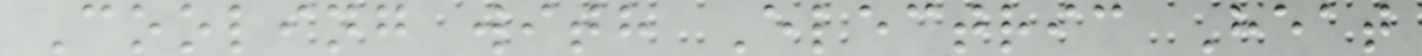Cooling with Electric Heat
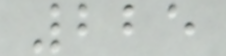225
